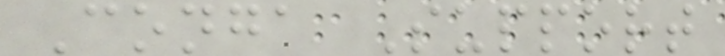Conga Support
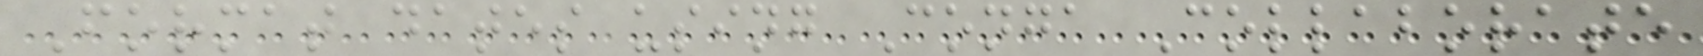Format dates using Conga Collaborate
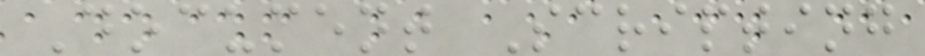Document Scripting
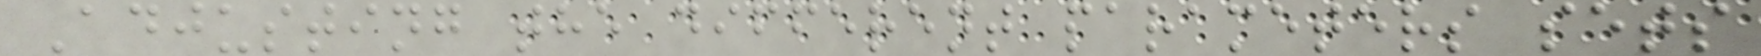Adjusting the different parameters sets
